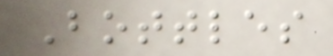Bottles
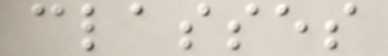classes
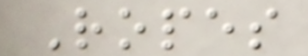Ropes
